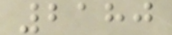2180
